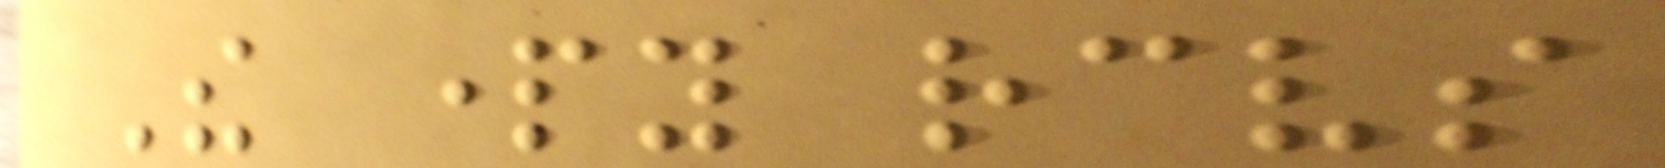The party receives
